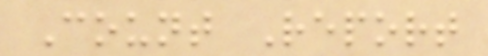Count Report
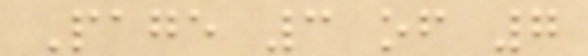Page 3 of 7
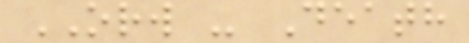ORW - Death
